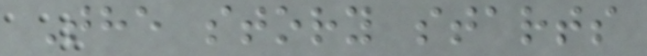The story starts
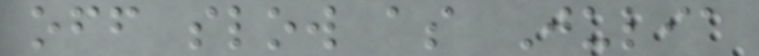off slow as Julia
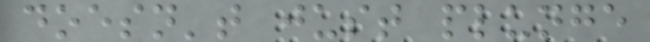doesn't just plunge
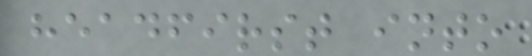headfirst into
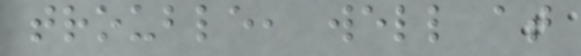trouble, well at
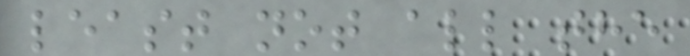least not all the
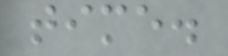time.
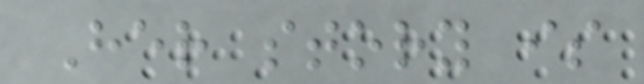Her story is
